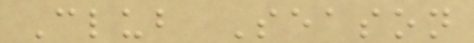Club Season
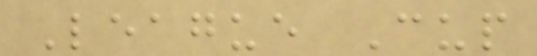League Cup
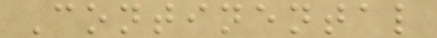Continental
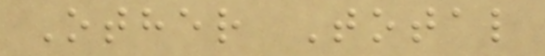Other Total
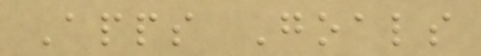Apps Goals
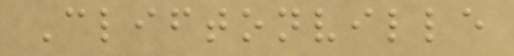Cliftonville
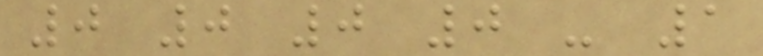0 0 0 0 - 1
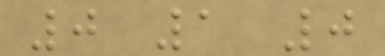0 1 0
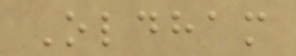Oldham
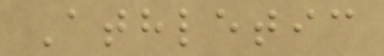Athletic
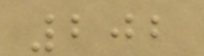202
